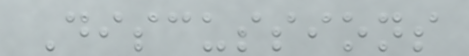Discussions
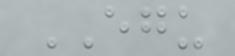EGU
